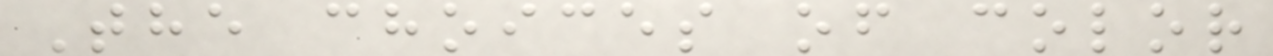The choices of color
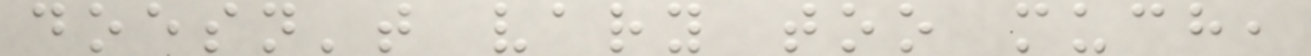doesn't vary too much,
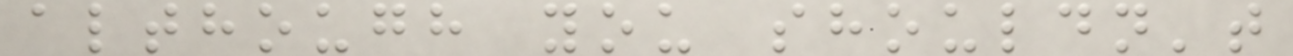although you shouldn't
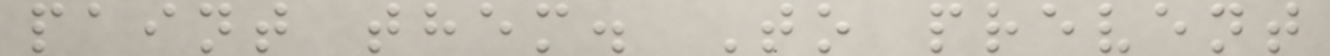paint them. To prevent
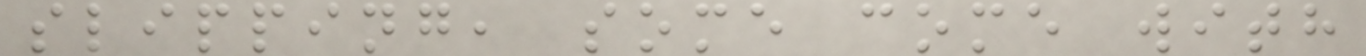slipping, some come with
